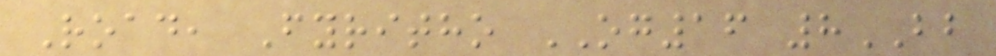Road, Fyritho OG16 8BB
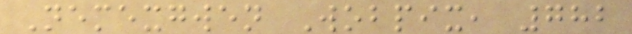Nemexgwen Wobpix, 782
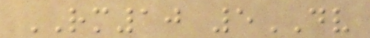RM10 5DV
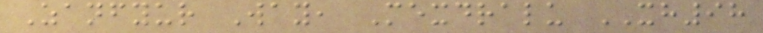Zanfyur Way, Mexdralu XH98
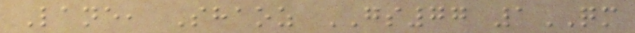Lane, Shaoz GS77 1QM
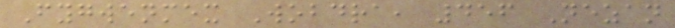Fygwenmex Wobdra, 456 Nezan
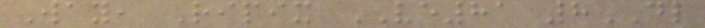Way, Ripix VE81 8DL
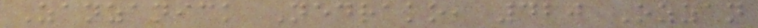Zanzanick Nedrako, 420 Ozzan
